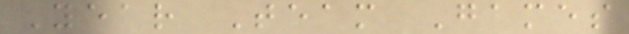Year Team Games
